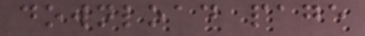download page
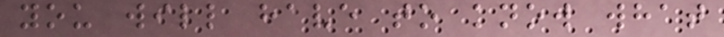you will have to know what
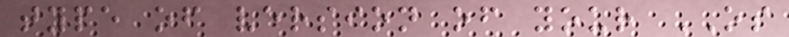type of version of your OS
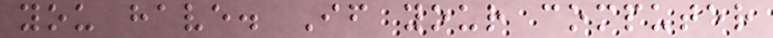you have. If your computer
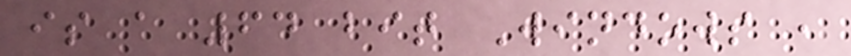is a 64 bit Windows ,
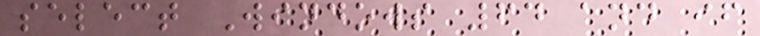select Windows 64 and if
